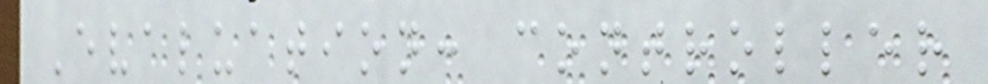Evaluation: controller
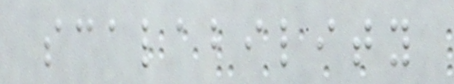scalability
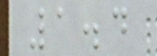1.4
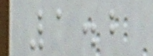1.2
